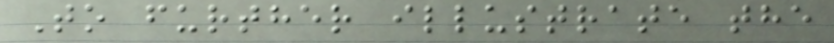To further illustrate the
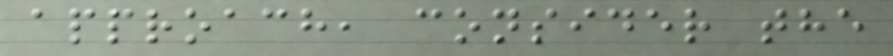approach, consider the
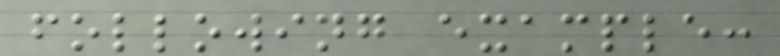following example:
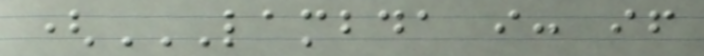(LAMBDA I: IF
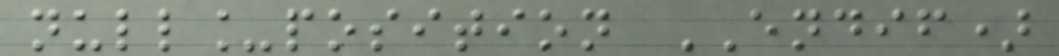null_position ENDIF)
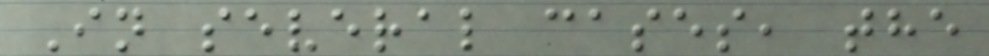In several cases, the
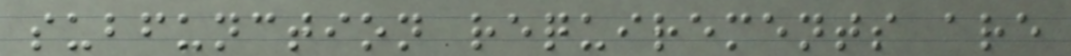subfunction requirements are
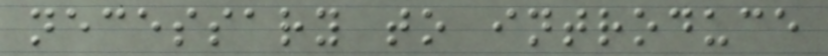necessary to introduce
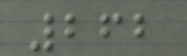262
